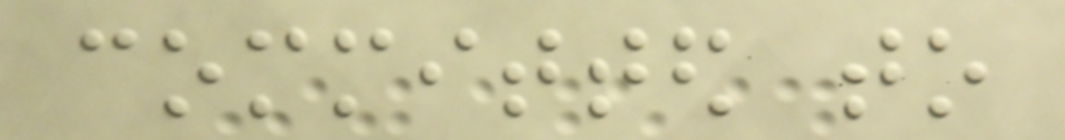committed to
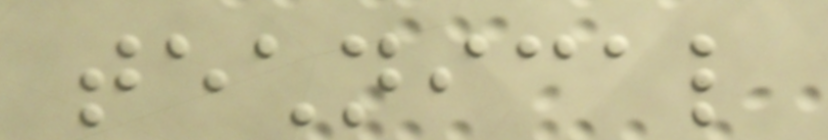technical
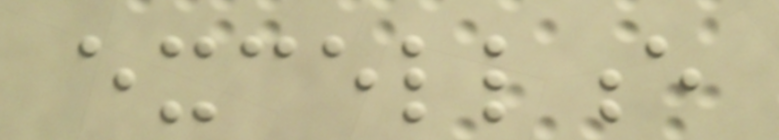excellence
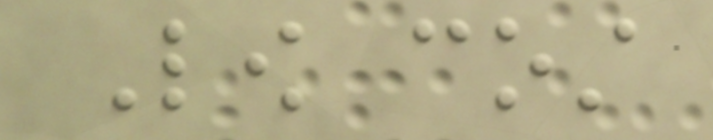Low cost
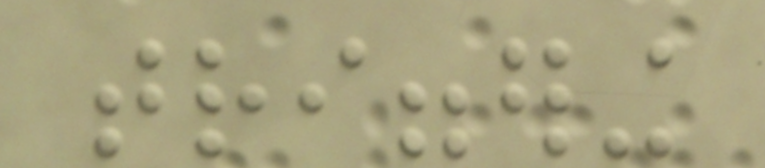triggering
